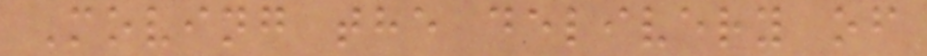Moving the delivery of
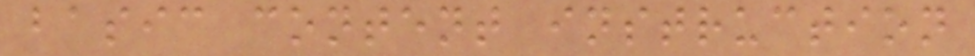basic content instruction
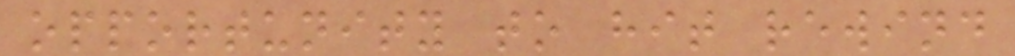opportunity to hit rewind
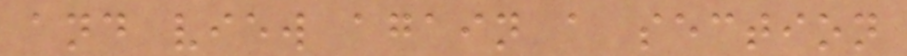and view again a section
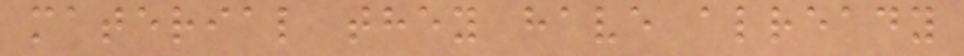material they have already
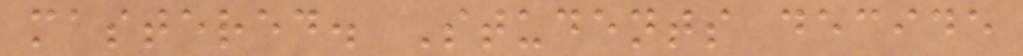mastered. Students decide
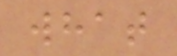what
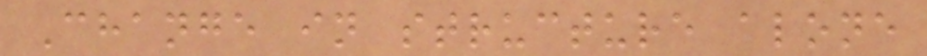Change in structure alone
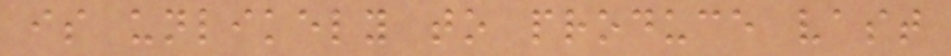is unlikely to produce vast
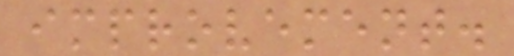improvement.
